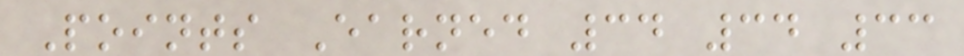Points Earned 34 34 33
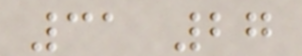31 27
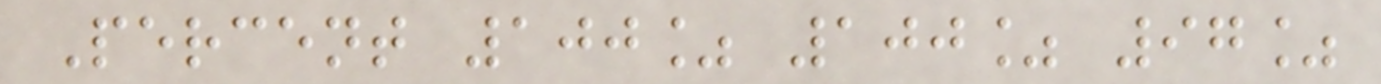Percent 100% 100% 97%
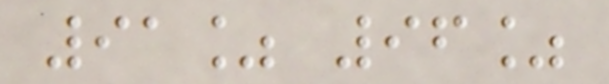91% 96%
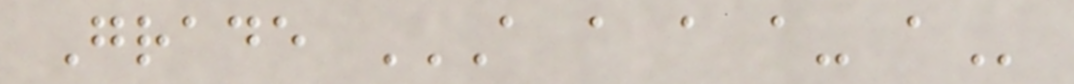Grade A A A A- A
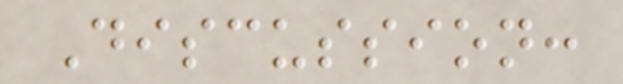Discussion:
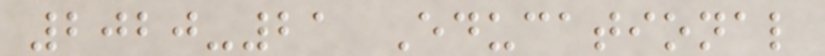2020-21 Educational
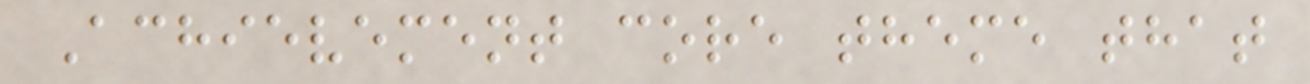Achievement core theme that
